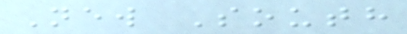New South
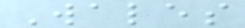Wales
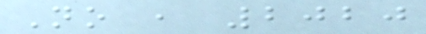No , 2020
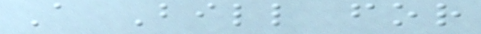A Bill for
